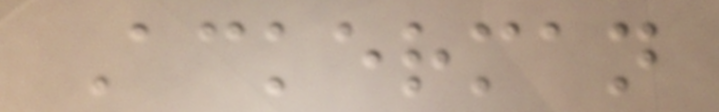Ackerman
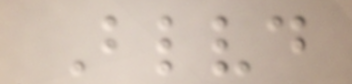Blvd
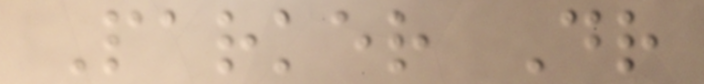Parker Dr
